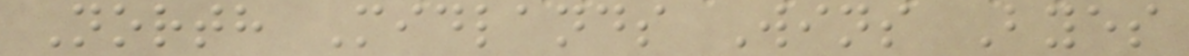North Midlands Wins Byes
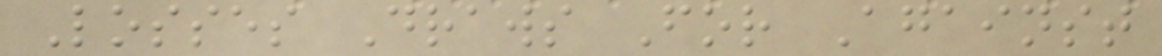Losses Draws For Against
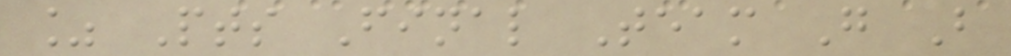% Pts Final Team G B
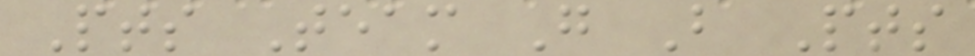Pts Team G B Pts
